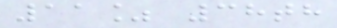11% 38th
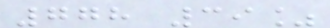778 39%
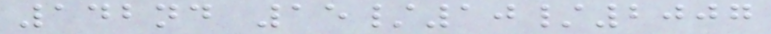142nd 15/10/2007
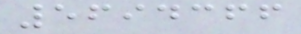5694366
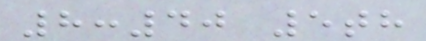8:40 5th
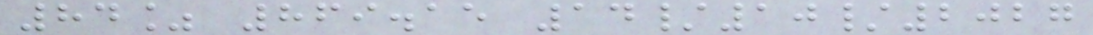84% 869.15 14/10/2027
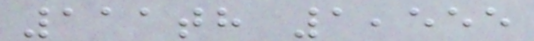111th 1,555
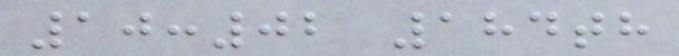10:02 184th
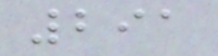291
